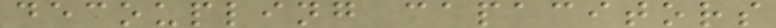decoupling capacitors
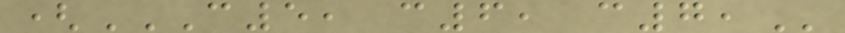(C5, C6, C7,
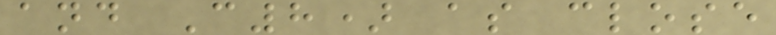and C8) as close
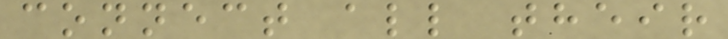connect all their
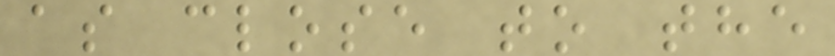as close to the
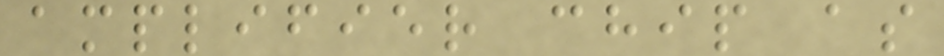amplifier chip as
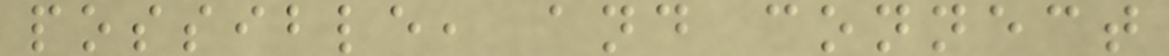possible, and connect
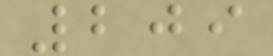209
